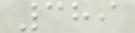389
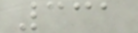331
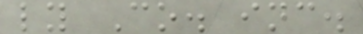ly Co. inc.
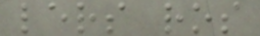lers ros
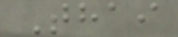Thai
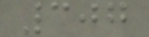307
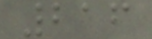216
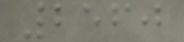2560
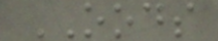OODS
